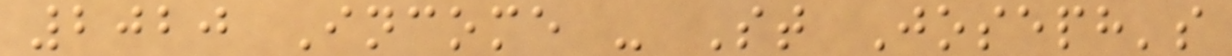2020 Income - St Joseph's
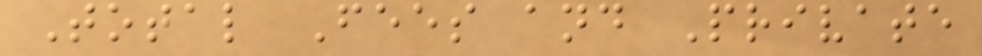Total Fees and Private
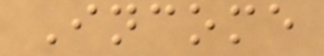Income
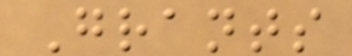Grants
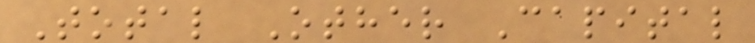Total Other Capital
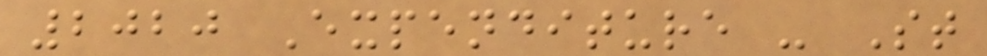2020 Expenditure - St
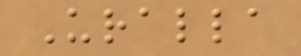Uralla
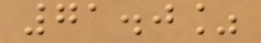71.0%
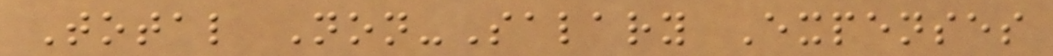Total Non-Salary Expenses
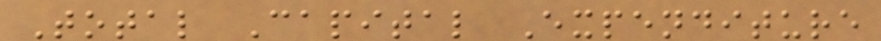Total Capital Expenditure
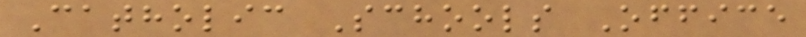Catholic Schools Office
